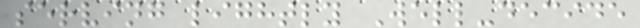serving lightly Well-decide
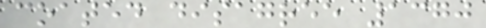coated disagree 1370
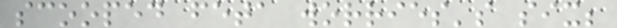scooped feta worries's six;
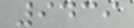9439
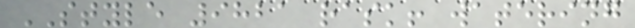STYLE 9821 rask! watering
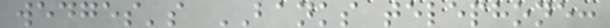wedges's BANKS telephone:
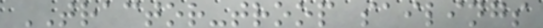TRACTOR-troop sailings
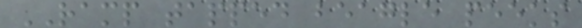RAMP tapped beagle peeks
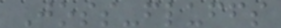Joss-fluffs
